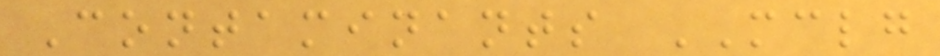Contaminants MCLG
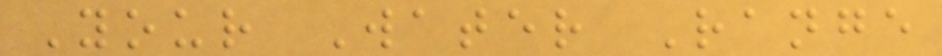Your Water Range
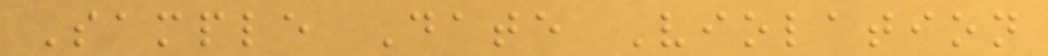Sample Date Violation
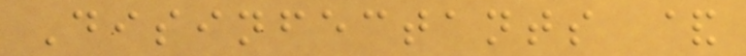Disinfectants &
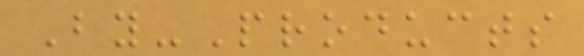By-Products
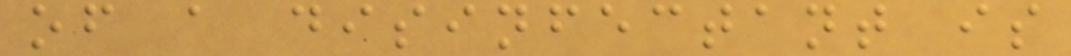of a disinfectant is
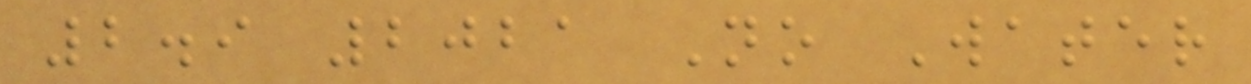2.9 2021 No Water
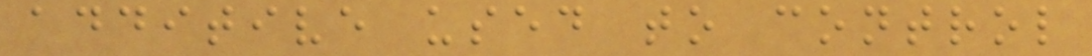additive used to control
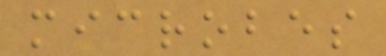microbes
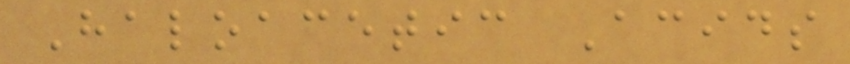Haloacetic Acids
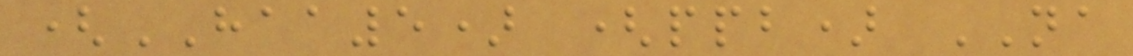(HAA5) (ppb) NA
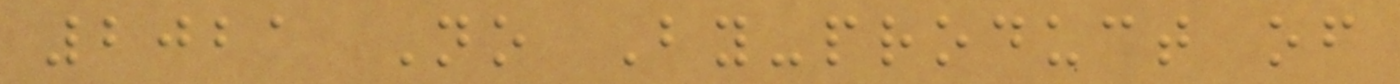2021 No By-product of
